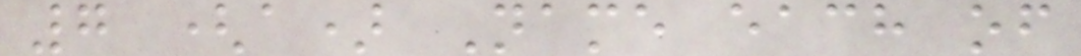7 (a) Name each of
